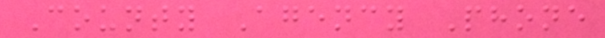County Agency Phone
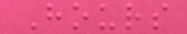Hours
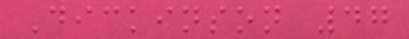Dickinson 47
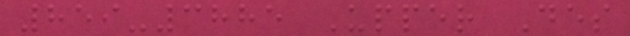859-3885 Upper Des
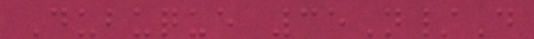Dubuque 35N/D
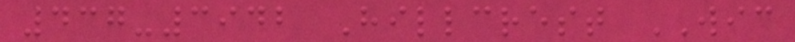437-3942 Hillcrest WIC
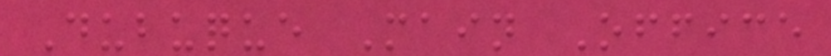Dubuque Main Office
